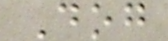Dog
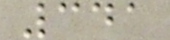341
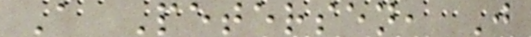A Petersen, J
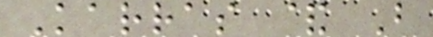Karras & B
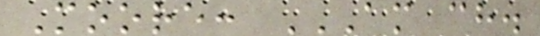Moore: AM CH.
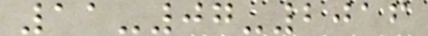11-07-2016
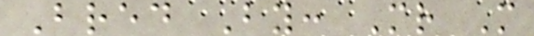Bred By: Mr M
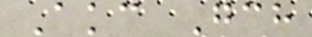Akc Gch
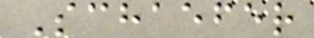Schaefer
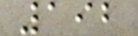192
